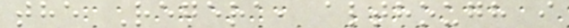the Regera, although i
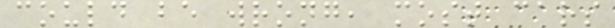could be wrong, most cars
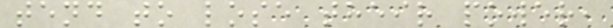tend to lose their power,
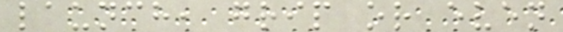launch, grip or even
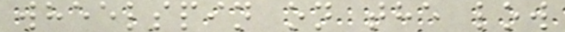wheelspin on the low
